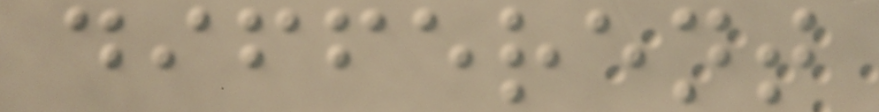different
